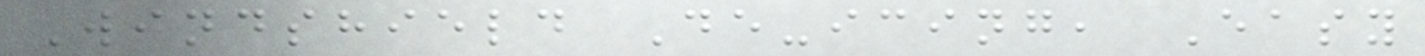Windshield De-icing, Easy
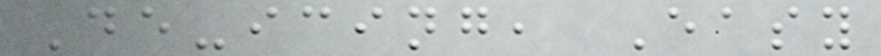De-icing, Easy
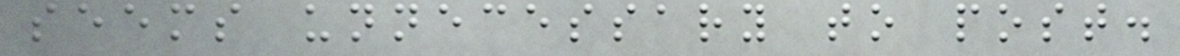seems unnecessary to post.
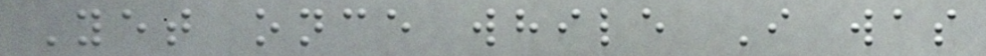Yet once while I was
